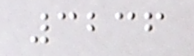3236
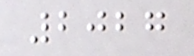2027
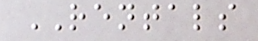RENTALS
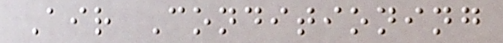Air Conditioning
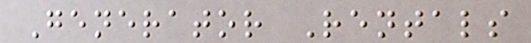Generator Rentals
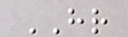HR
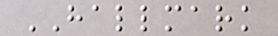HALLMARK
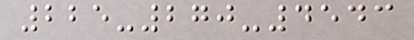225-270-4543
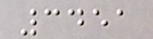3451
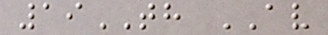19TH AV
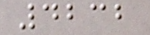4232
